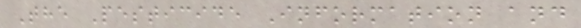The Pesticide Information and
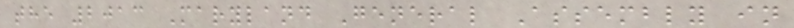the 2013 Maryland General Assembly in
